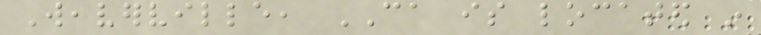Weaverville, CA is located in
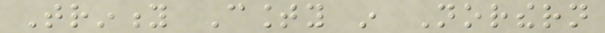Trinity County in Northern
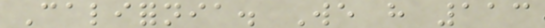California. We have 113
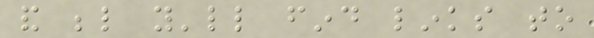and below you'll find links to
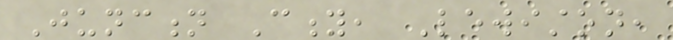Junction City, Lewiston,
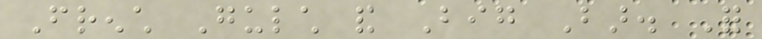French Gulch and Big Bar. For
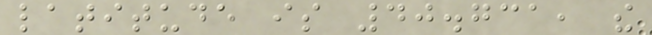latitude is 40.731, the
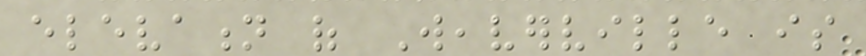elevation of Weaverville is
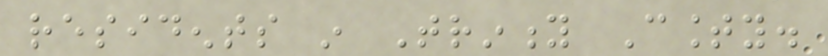residents in Trinity County.
